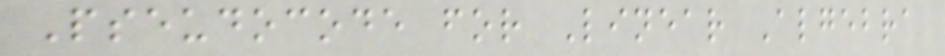Pseudocode for Linear Algebra
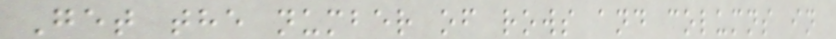Get the number of rows and columns in
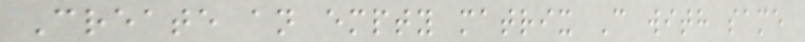Create an empty matrix C with same
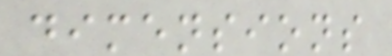dimensions
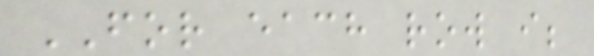FOR each row i;
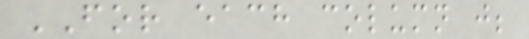FOR each column j;
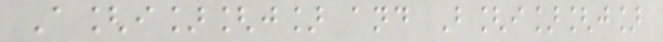A[i][j] and B[i][j]
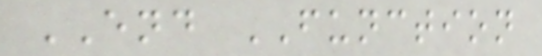END FUNCTION
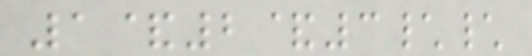1&2&3\\
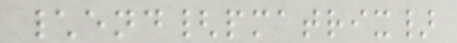\end{pmatrix}
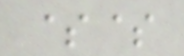$$
